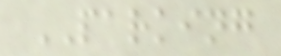PARKING
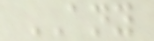ANY
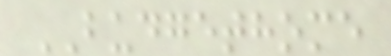BUDGETHOME
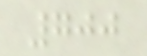700
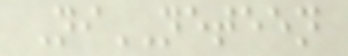NiNETEEN
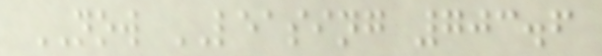NOW LEASING 703.6
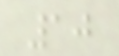10
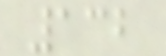132
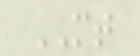MT
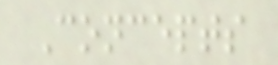Concepts
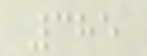385
